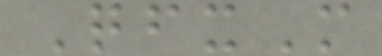QfxM
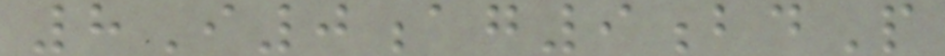8I0ag9bdP
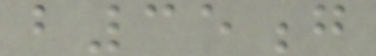b35g
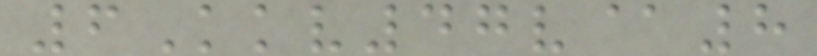6Kkv47v@8
